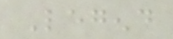Legend
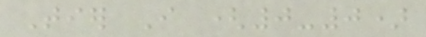Tier I (0-0)
